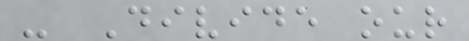- Divide our
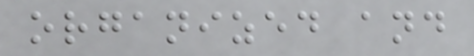organized and
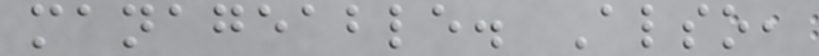manageable. Also,
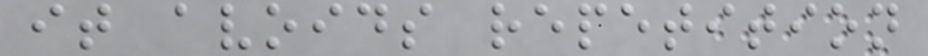it avoids repetition
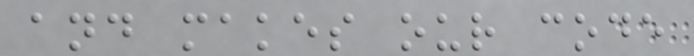and makes our code
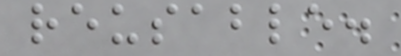reusable.
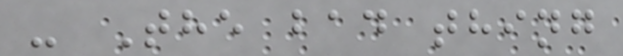- The bad thing
